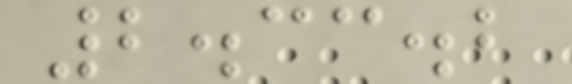2.33.2
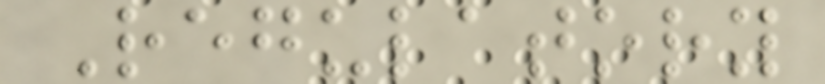Regulatory
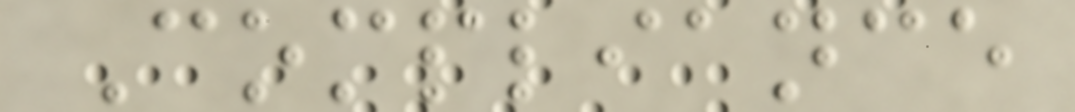Compliance
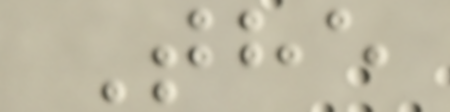The
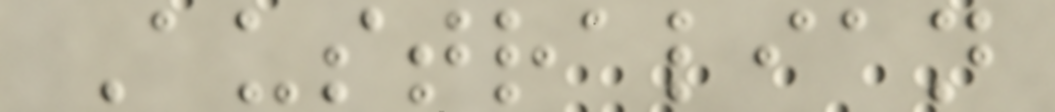Australian
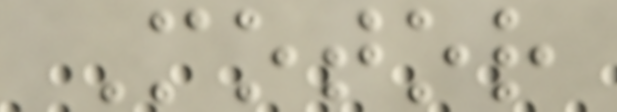Motor
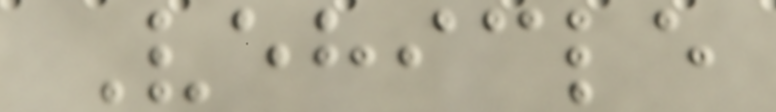Vehicle
